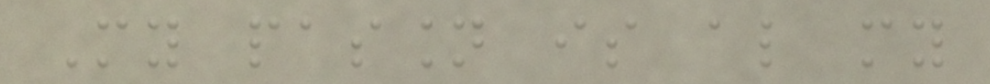My passion is also my
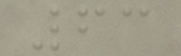63
